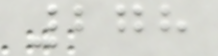278
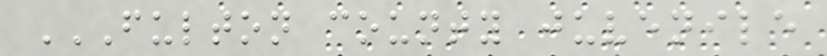FULTON COUNTY JUVENILE
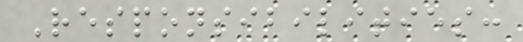Responsibilities:
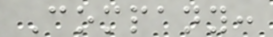Company:
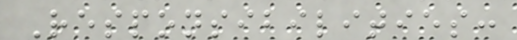Responsibilities:
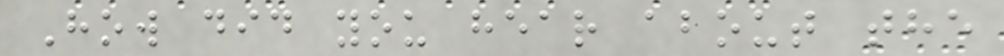How did you hear about the
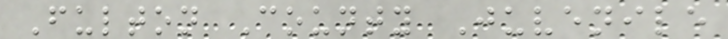Fulton County Juvenile
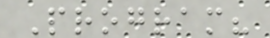Program?
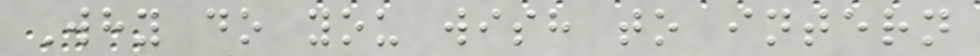Why do you wish to intern
